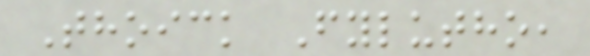Thoick Fylutho,
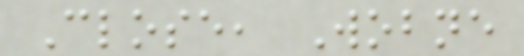Close, Wobne
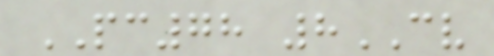PC78 8CV
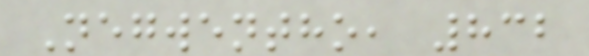Negwentho, 832
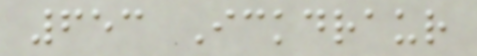653 Ickdraur
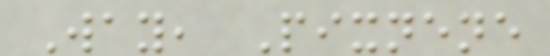Way, Pixnene
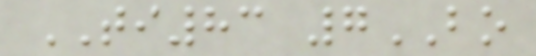TI83 7BO
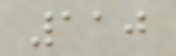110
